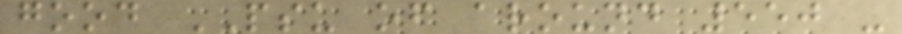good PSU of around 550 -
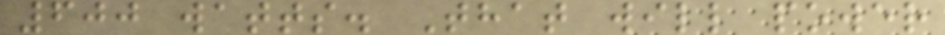600 watts. That will power
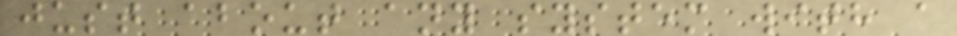just about any system with a
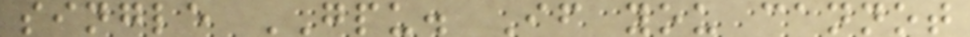single GPU. If you cannot
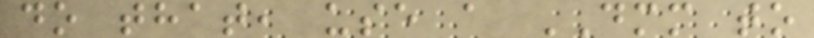do that, use a DMM to
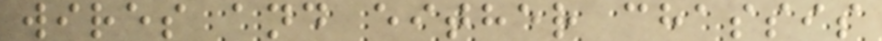wires and either chassis
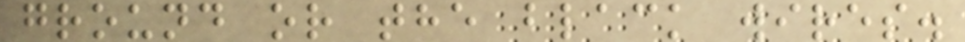ground or the black wires.
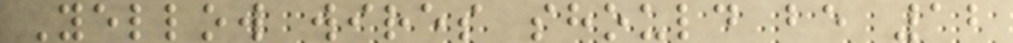Yellow wires should be 12
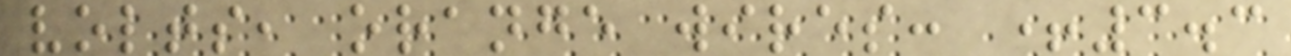volts, orange wires: +3.3
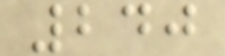240
